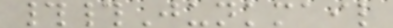##Junkmail
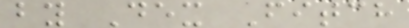by Dex Fitch
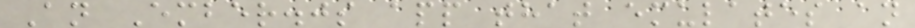An Ember.js app that emulates an
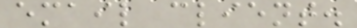email client.
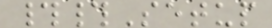##Setup
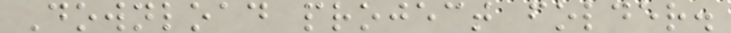Download project folder.
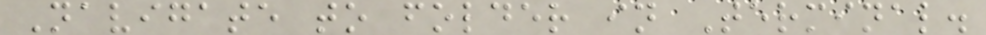Navigate to folder in Terminal.
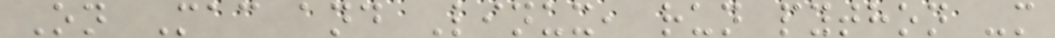On Mac and Linux, run python -m
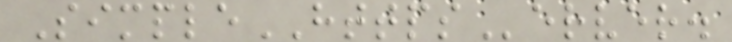SimpleHTTPServer.
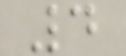4
